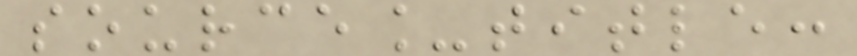source_title:
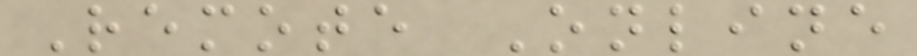Remote Online
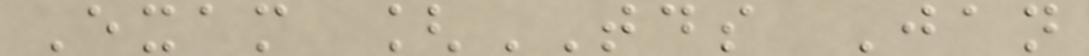Exam [TDS Jan
